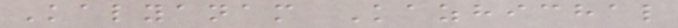Kalyanam Kazhichal
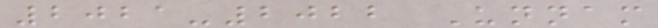2021-2022 Unnam
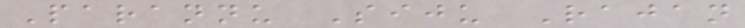Parannu Siju Rajan
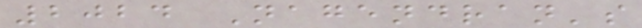2024 Nagendran's
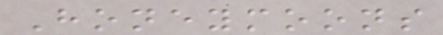Honeymoons
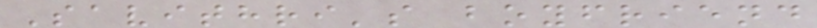Savithri's boyfriend
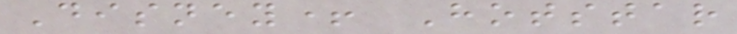Disney+ Hotstar
